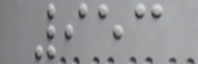953
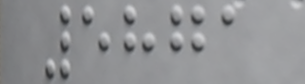5871
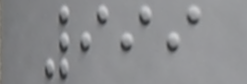999
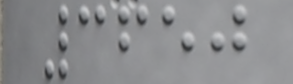3650
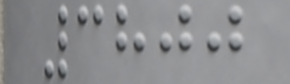3800
